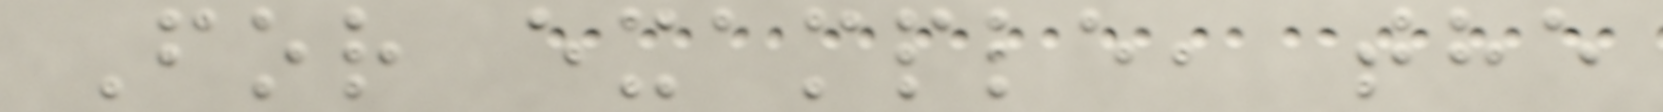For example, the
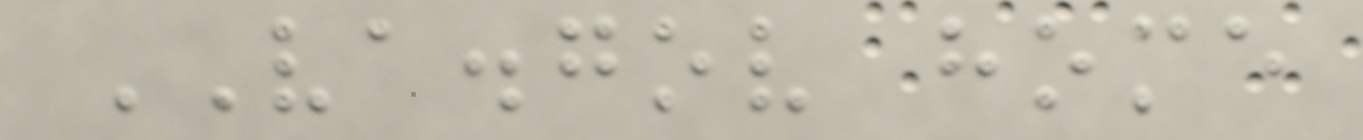VA.gov home
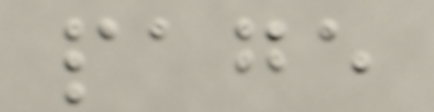page
